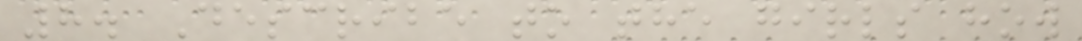8. Describe to the girls how
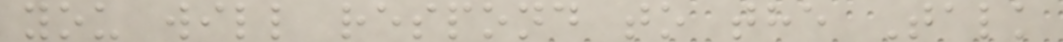you will respond to the Talk
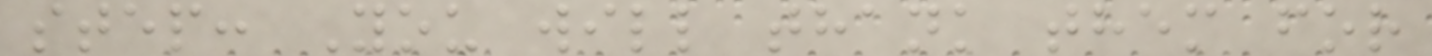step: You will thank them for
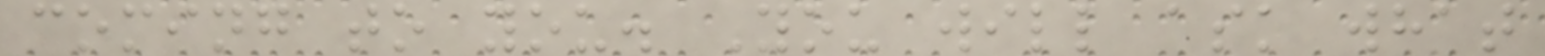coming to you. You will ask what
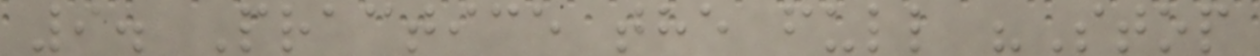9. Practice the full "Stop
